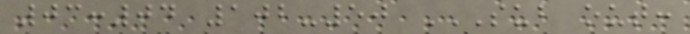03:04 102-50 SUB OUT:
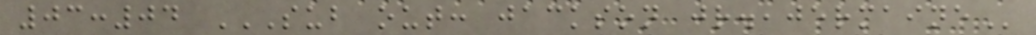03:04 SUB OUT: JACKSON JR.,JERMAINE
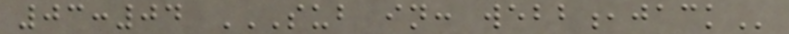03:04 SUB IN: WEBB,JACK
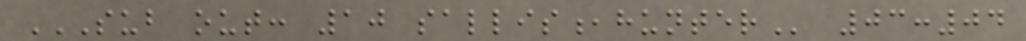SUB OUT: 10 SALLIS,HUNTER 03:04
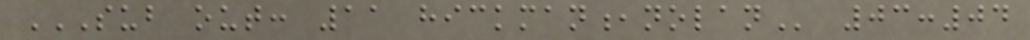SUB OUT: 11 HICKMAN,NOLAN 03:04
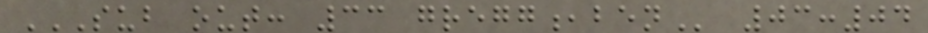SUB OUT: 33 GREGG,BEN 03:04
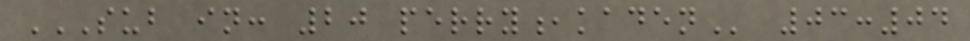SUB IN: 20 PERRY,KADEN 03:04
